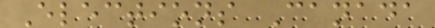Elections Canada
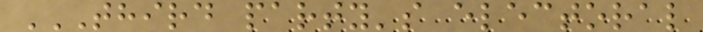THIRD PARTY'S ELECTORAL
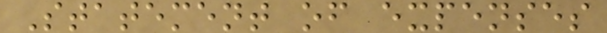Statement of expenses
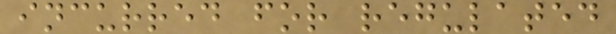incurred for regulated
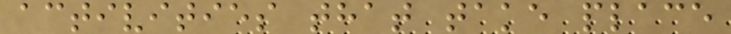activities that take place
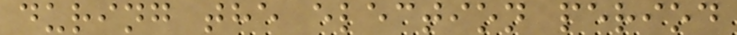during the election period
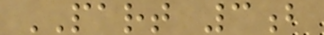PART 3b
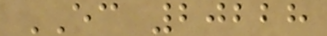EC 20228
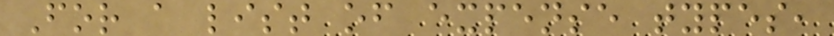For a list of expense types,
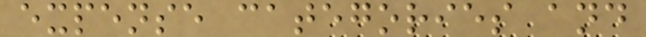expense categories and
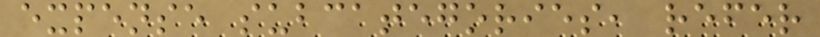expense subcategories, refer
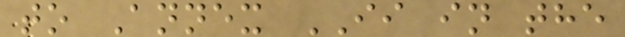to Annex II in the
